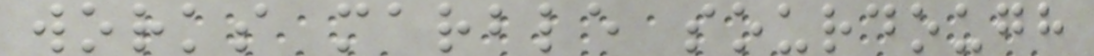works marble sourdough
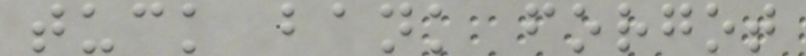tuck bank forgot
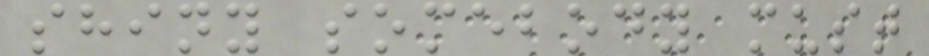shiny somebody must
